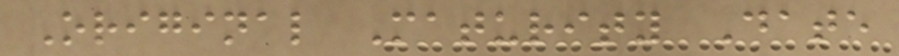Original Maturity Date
